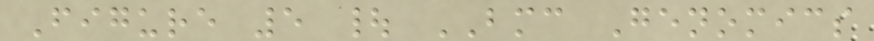Figure 5 | BMC Genomics
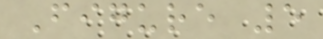Figure 5
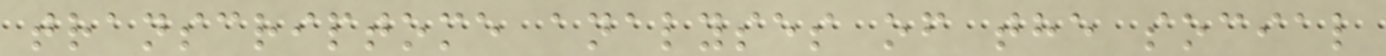transcriptome analyses of the social
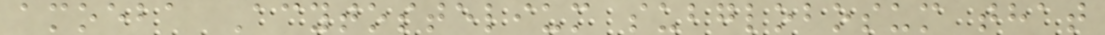amoeba Acytostelium subglobosum that
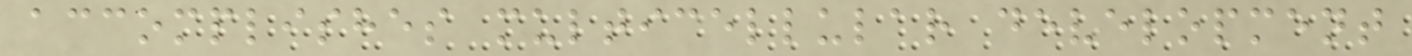accomplishes multicellular development
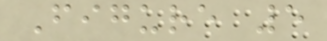Figure 5
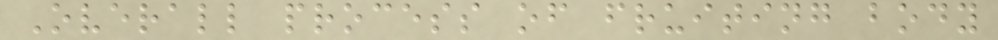Overall process of fruiting body
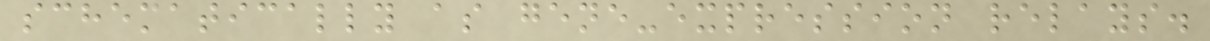schematically as gene-expression relays.
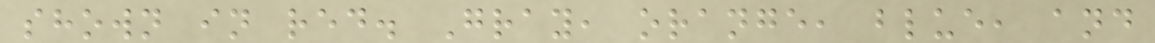shown in red. Gray, orange, blue, and
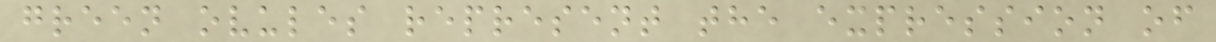green ovules represent the expression of
